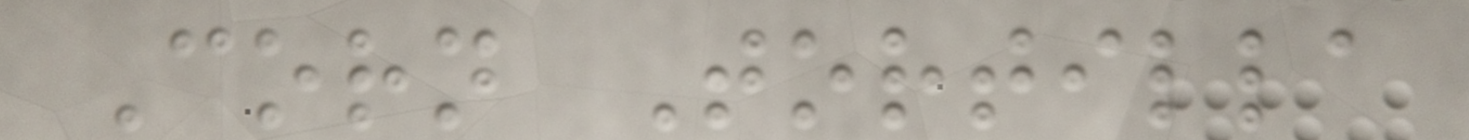Corn Tortilla
